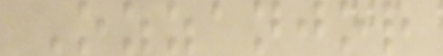Ozzanjor
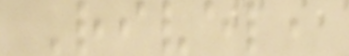Rivel,
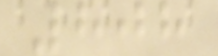808
